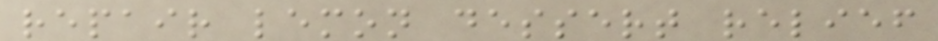repair lemon dessert relief
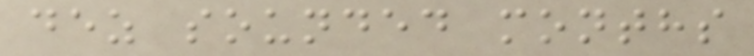dez sounded months
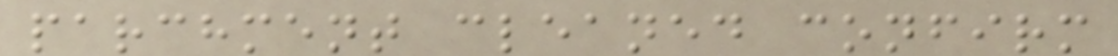parchment cleaned confirm
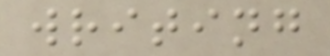writing
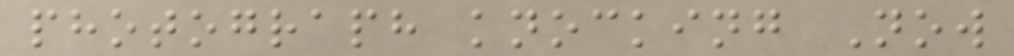photograph knocking Now
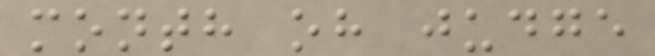month oh judge
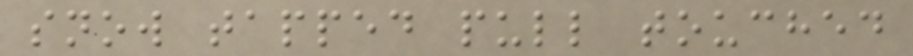snow tapped pull touched
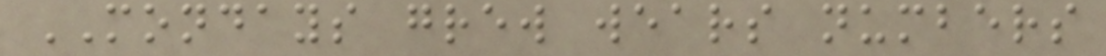MONDAYS grew wears numbers
